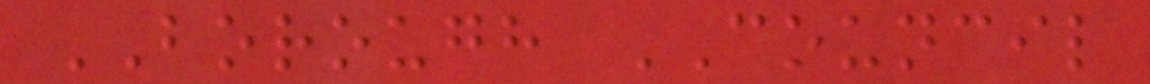BOROUGH COUNCIL
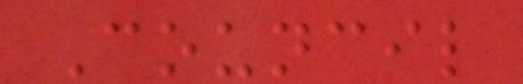Council
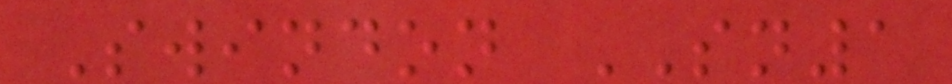Swindon SN1
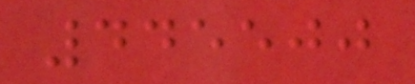445500
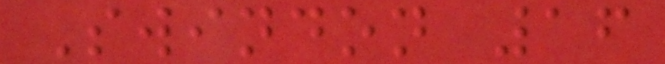Swindon 16
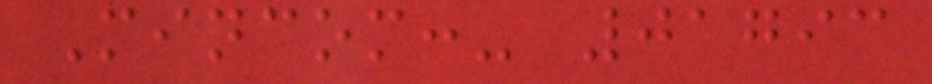Mincom:- 01793
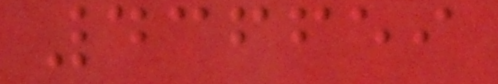436659
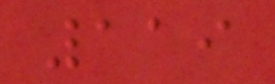119
